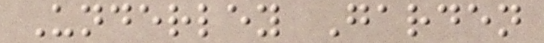Underley Garden
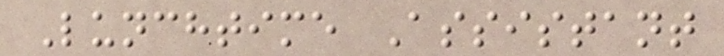Lunchtime Assistant
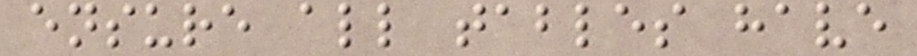ensure all tables have
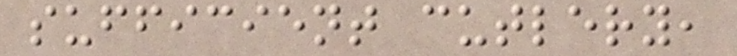sufficient cutlery,
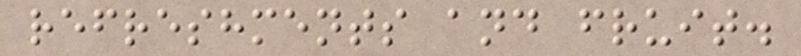refreshments and fruit.
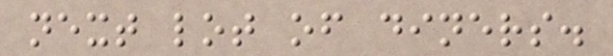next lot of diners.
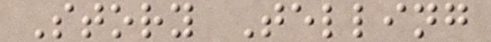Story Telling
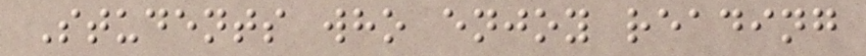Students who enjoy reading
